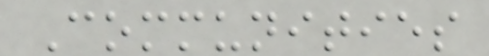Communities
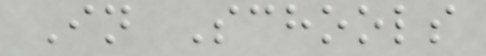In Schools
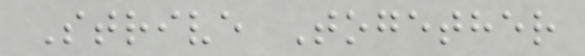Strive Together
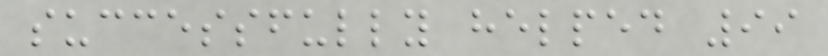successfully helped 99
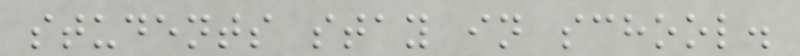students stay in school.
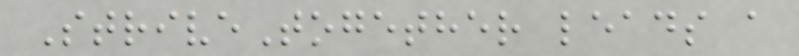StriveTogether leads a
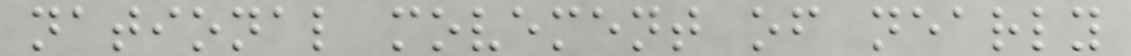national movement of nearly
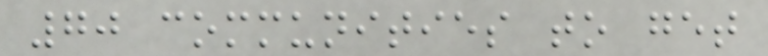70 communities to get
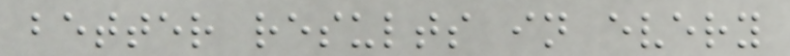better results in every
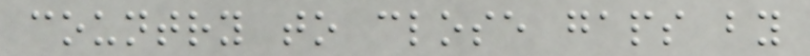country to close gaps by
